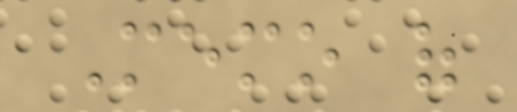Memo of
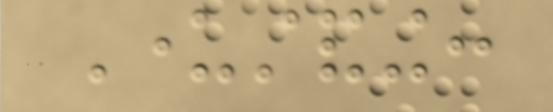Understanding:
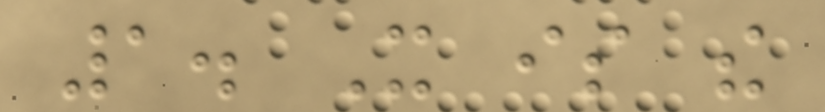1. It is the
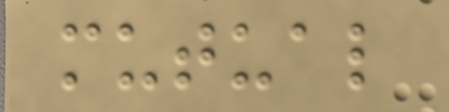mutual
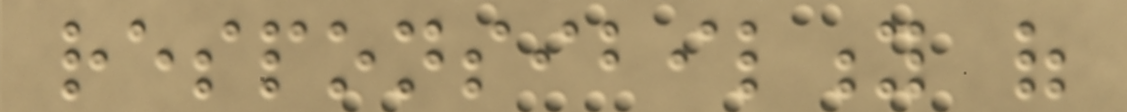responsibility of
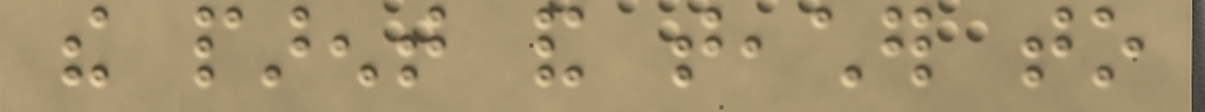the parent and teacher to
